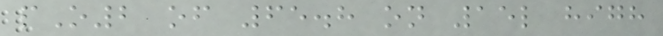pO2 of 65.8 on 15l high
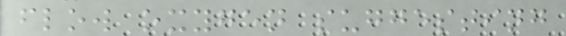flow oxygen suggesting
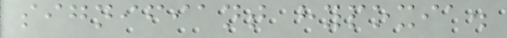signifiant hypoxia.
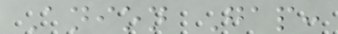Anion Gap:
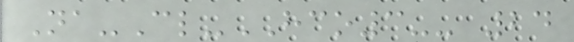Na-Cl-HCO3-- 24
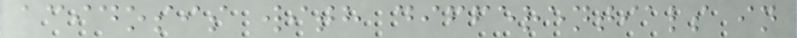acidosis with differentials in
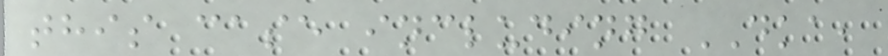this case including DKA,
